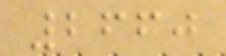2660
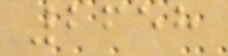2658
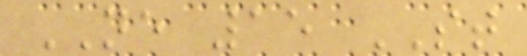NE 15 ST
